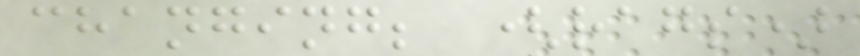changing; (rags)
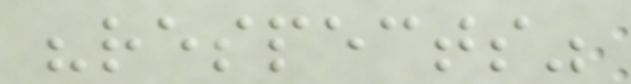"respects"
